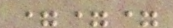===
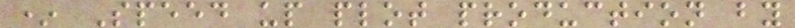* Speed up plot production by
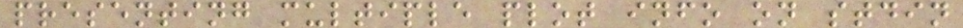presenting multiple plot info on stdin
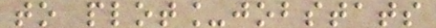to plot_jobstats
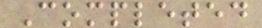Completed
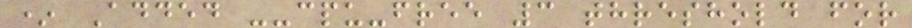* Added --cpu-free 3 threshold for
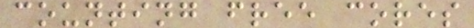counting free cores
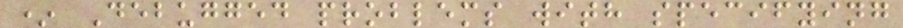* Debugged problems with specifying
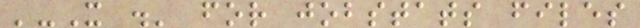'-X .' for jobstats files
